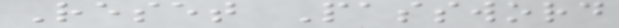Reset Password
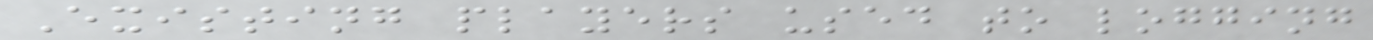Existing players used to logging
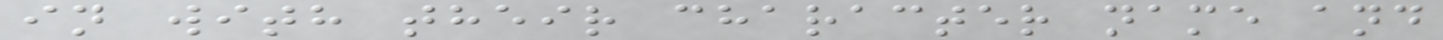in with their character name and
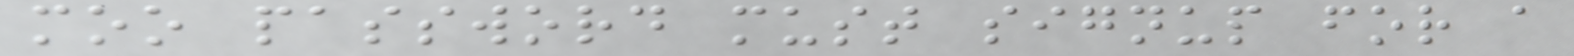moo password must signup for a
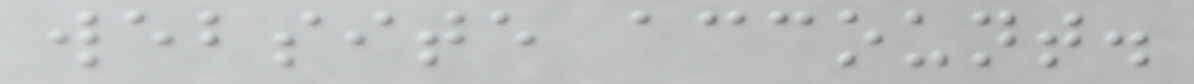website account.
